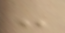-
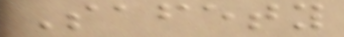Safety
